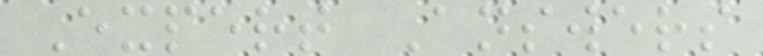Expert Answers
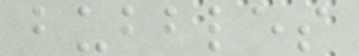bubbles
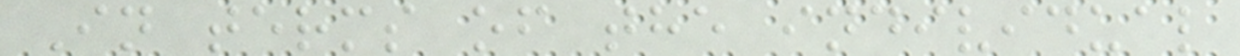In terms of the individual
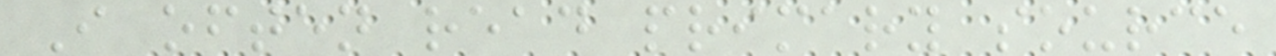I often read primary source
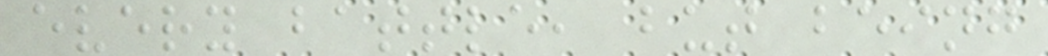every battle, but being
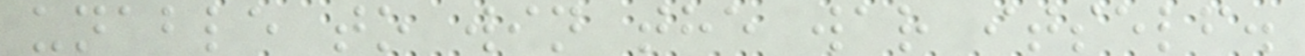unable to win the war itself.
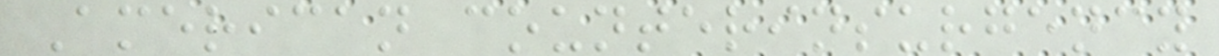American counterinsurgency
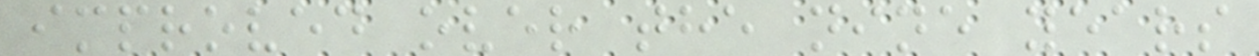improved over the nine years
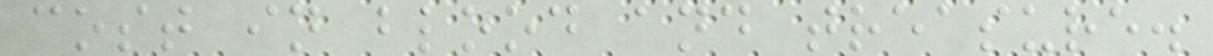cost in blood and treasure.
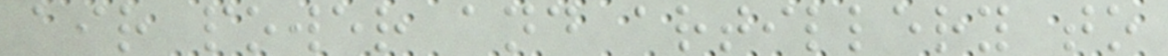air power and artillery to
